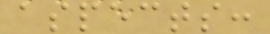aspects:
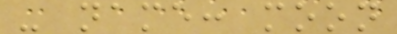- name: moon
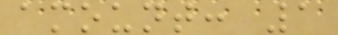amount: 1
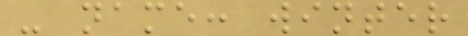- name: winter
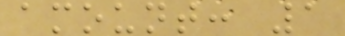amount: 1
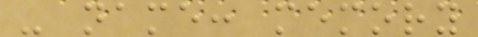- name: memory
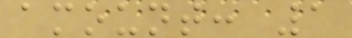amount: 1
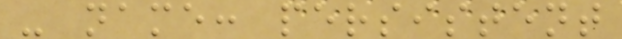- name: persistent
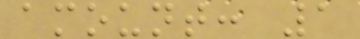amount: 1
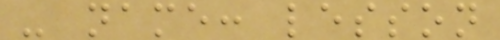- name: lesson
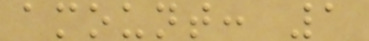amount: 1
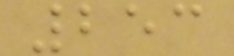253
